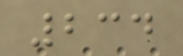234
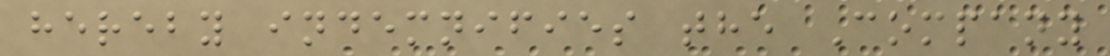hereby indemnifies the Company
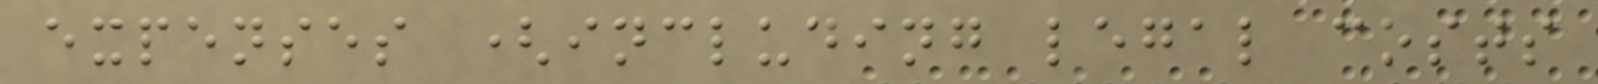expenses (including legal costs
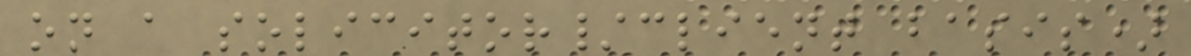on a solicitor/client basis)
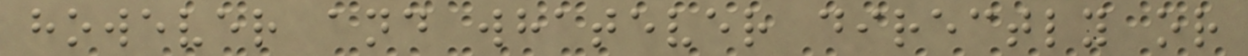however and whatever directly or
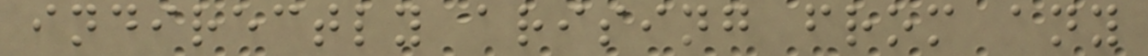indirectly arising from any
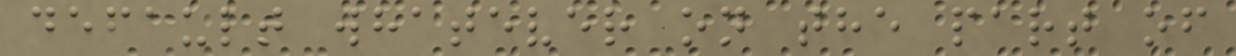default whatever on the part of
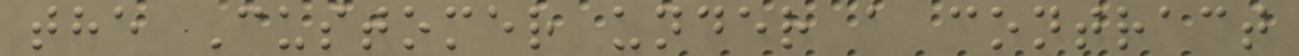the Customer under a contract
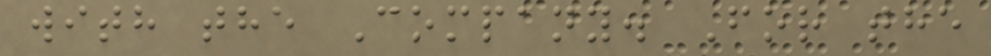with the Company. For the
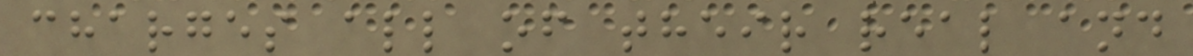charges all of their real and
